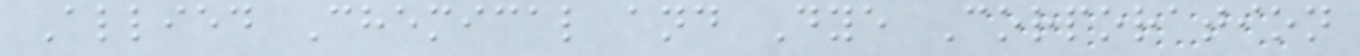Allied Chemical and Dye Corporation
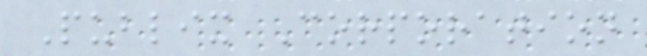Publix Corporation
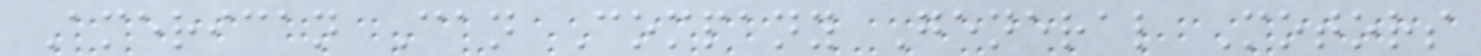American Can Company General Motors
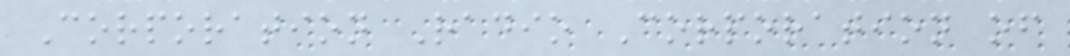Corporation Radio Corporation of
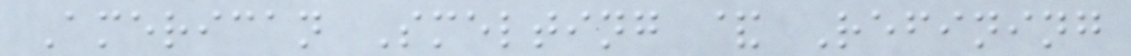American Smelting & Refining
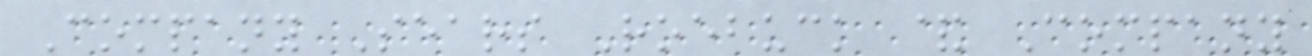Company Sears Roebuck & Company
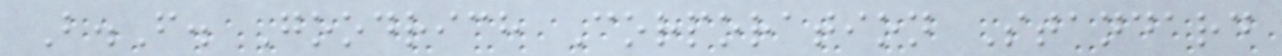B.F. Goodrich Corporation Standard
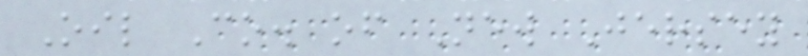Oil Co. of New Jersey
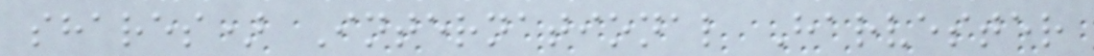shares) International Harvester
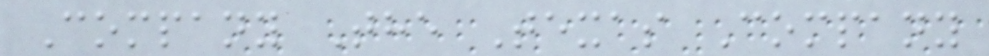Company The Texas Company
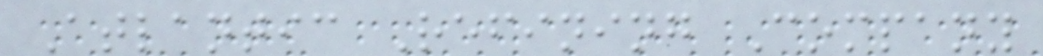Atlantic Refining Company
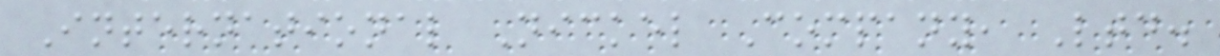International Nickel Company, Ltd.
